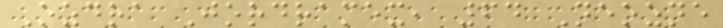Ozdra Jordramex, 64 Neozne
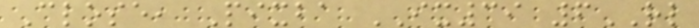Close, Pixba IX39 6RL
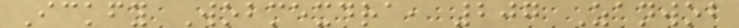Ickfy Wobmexdra, 207 Zanwob
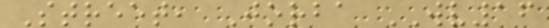Street, Jorba WV16
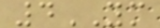4YM
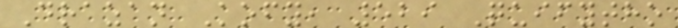Drazan Kofy, 529 Quifytho
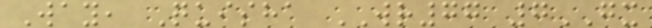Way, Quisha WR77 7GX
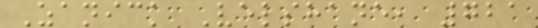Zanick Velshane, 721
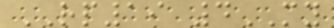RP19 4MY
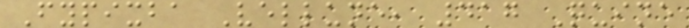Fypixba Vellune, 417 Quine
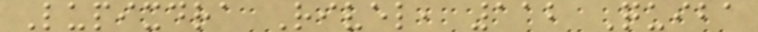Lupixdra Rivel, 112 Quiba
